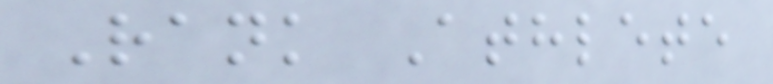Rank Athlete
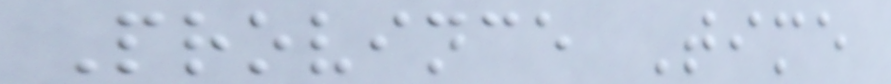Province Time
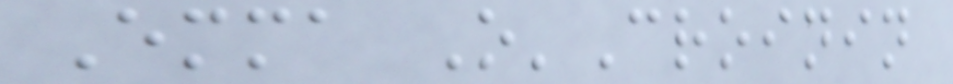Emma O'Croinin
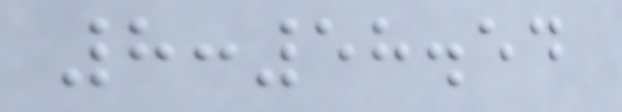8:58.54
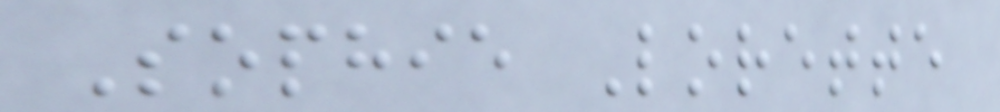Sophie Lorette
